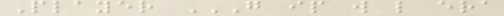Player G IP W L ERA
